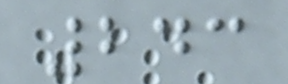243
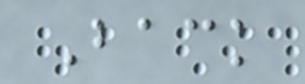Back
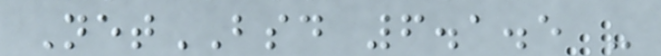NetBSD 6.1.5 -
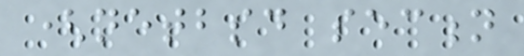(netbsd section
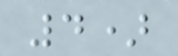4)
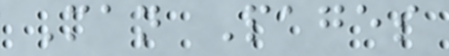Man Pages
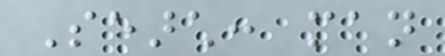Search: man
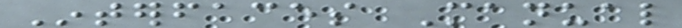Interfaces Manual
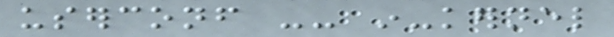userconf -- in-kernel
